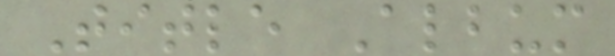Title Album
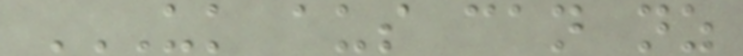UK AUS CAN NZ
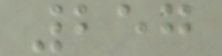257
